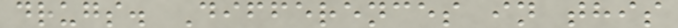drugs. Differences in this
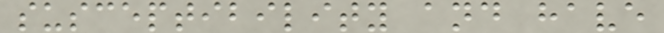susceptibility and have
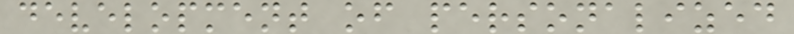development of personalized
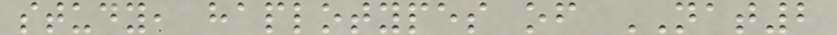study, haplotypes of NAT2
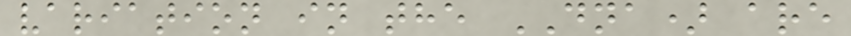variation in the DNA) are
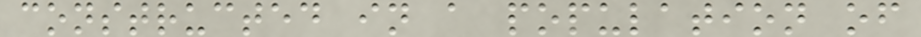constructed in a population of
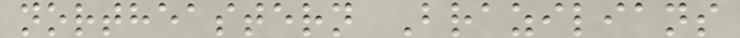northeastern Brazilians
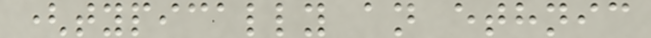(typically an ethnic
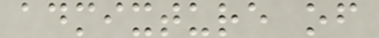admixture of
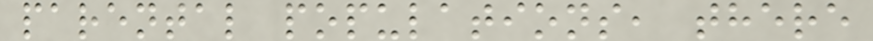parental populations, there
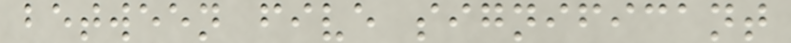between five significant
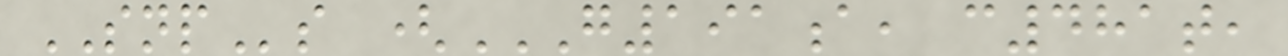SNPs (G191A, C481T,
